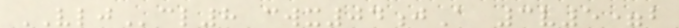VLJcl8 cwx04jA 3v5=b
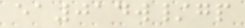ea014w/gp
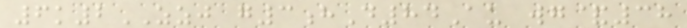6k2ZZJ g3hD84Au wg&38
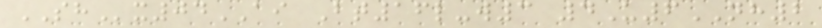SHx04AI Bt16l-w3 4U6NH2
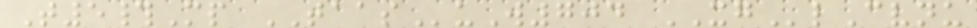T5#Mp TAASuW704 XGlCvnu
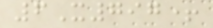6X797+
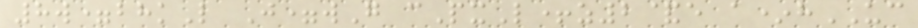8w=bhkL J=wG cPxL+z2&e a*hUC
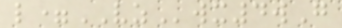l=VZwx4wG
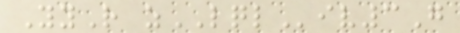YyR zLQLiv3G
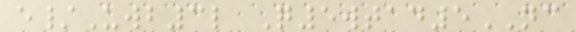e/Uwb3l Q5wtad5NC
